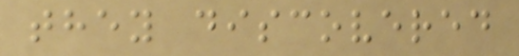they discovered
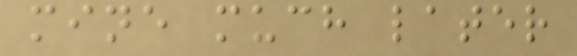mine much later
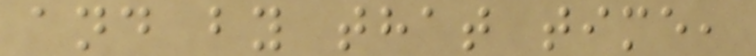and by that time,
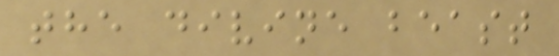the divine beast
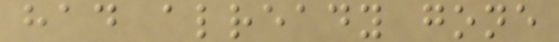had already gone
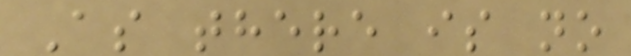As there is no
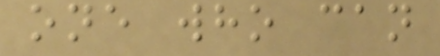one who can
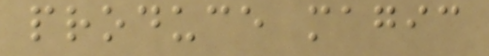produce magic
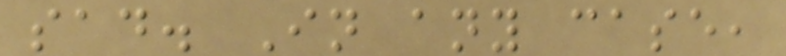sad. In any case,
